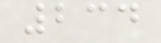234
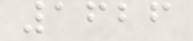1626
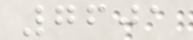7601
